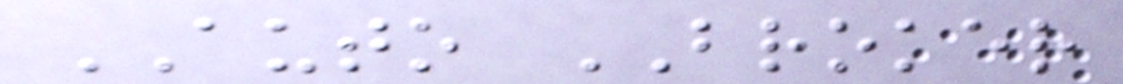AUTO BROKER
